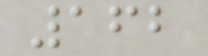162
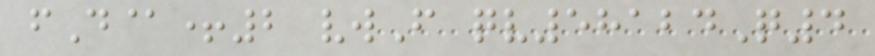fD@+2 vwF qv58124Q4
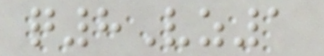q8Vz1
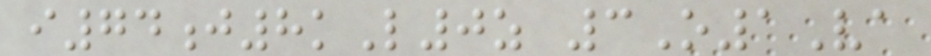i74j8kL0z 3O1Va
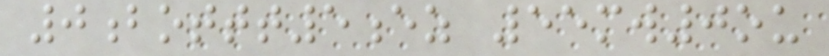0bottt5ez 55mw0ou
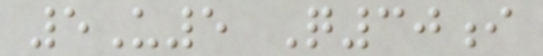5U5 Q30i
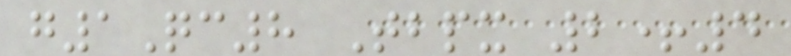g1Qc8 Tbpx 2+4
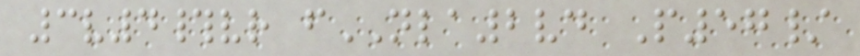3v4#vr fNLA2vd P57/
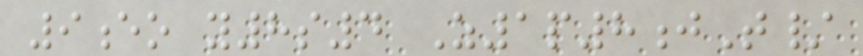9eo y8s4 Z1p8jT/
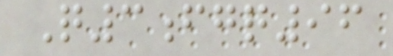Q3fgq96
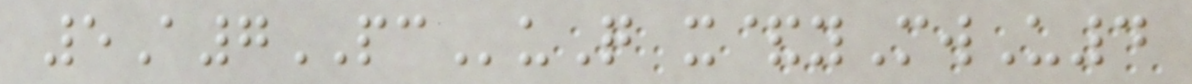5A7PCuQ x&yMwU4
